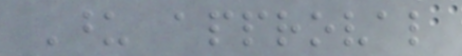Upon approval
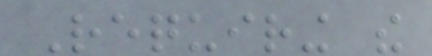Requiring the
